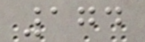174
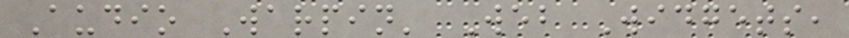Audio Warpin' Web Widgets,
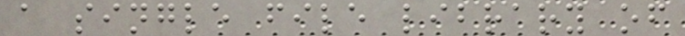a single file library of
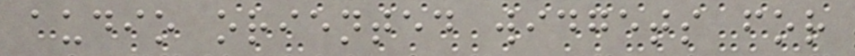audio oriented widgets for
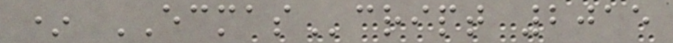* ECMAScript 2015
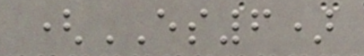(ES6)
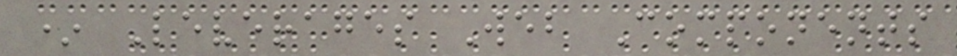* Leverages Web Components
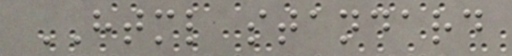HTML standard
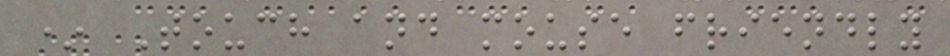* Touch and mouse friendly
